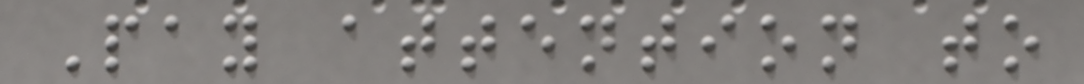Pay attention to
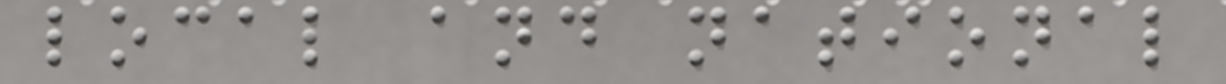local and national
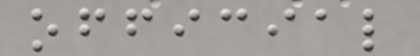official
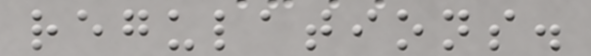regulations.
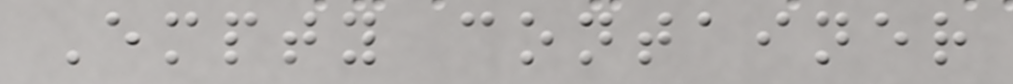Empty container
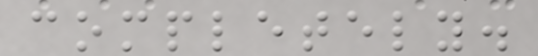completely.
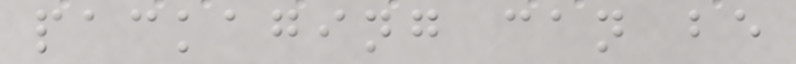packaging can be
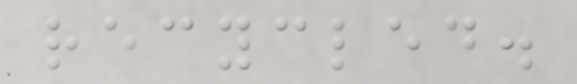recycled.
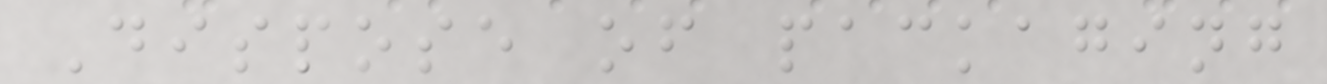Dispose of packaging
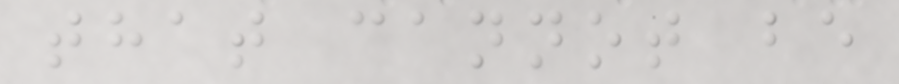that cannot be
